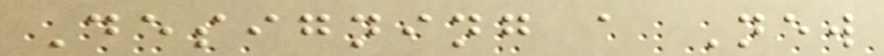Designing a New
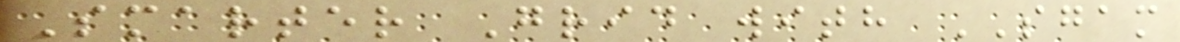Smarter Grid with SGAM
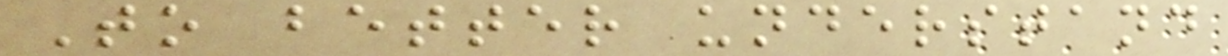To better understand
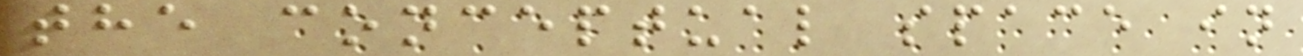the conceptual space in
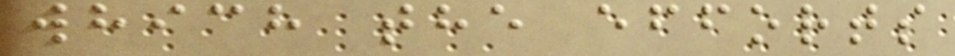which the efforts
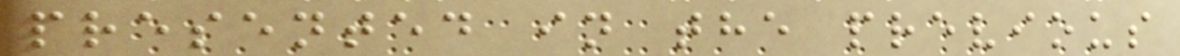presented in the previous
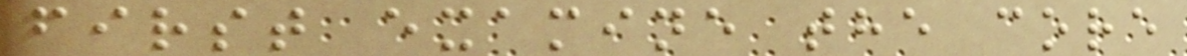first examine the core
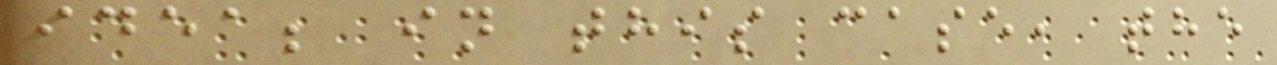idea; in this case, the
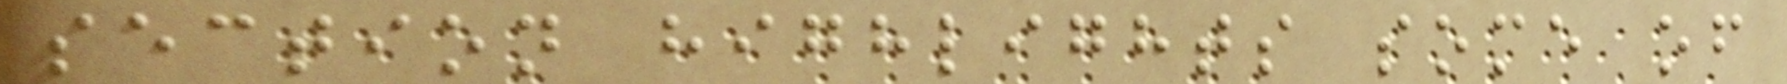section highlights some of
